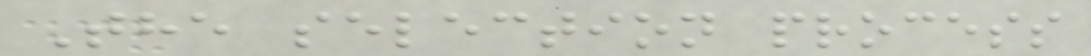The selection process
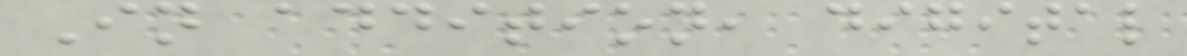In addition, digital
